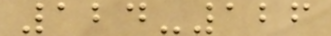124-126
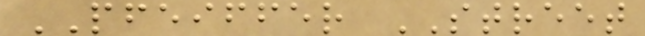PFEIFFER STREET
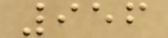956
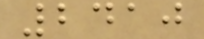2410
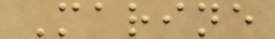Marine
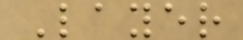Layer
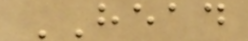HEAD
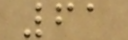61
